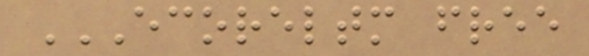ECORELTM FREE
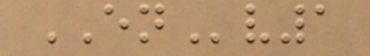ENv1
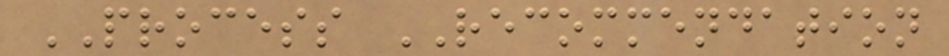PROCESS RECOMMENDATION
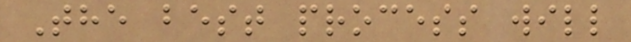The best process will
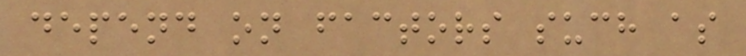depend on factors such as
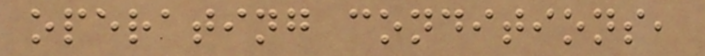operating conditions,
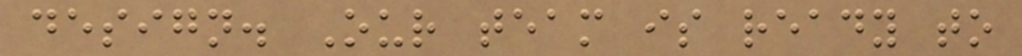design. Our team is ready to
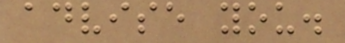advise you.
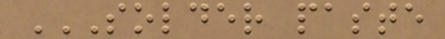SOLDER PASTE
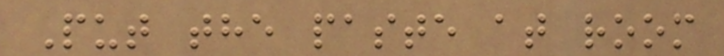Put the paste at room
